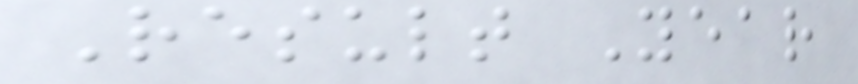Result Year
